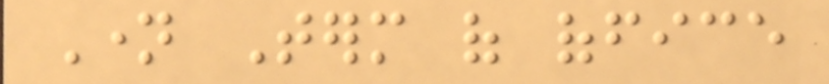Name Term of office
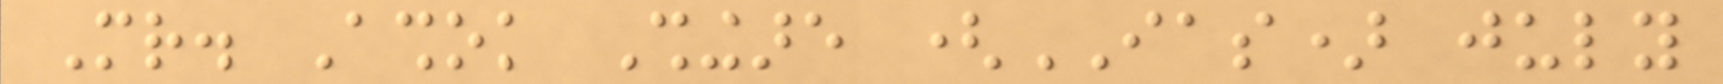Mr. Ashok Shingare (IAS) july
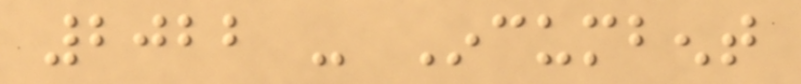2022 - Incumbent
